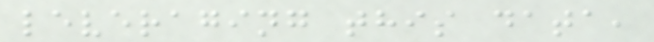leveraging this data,
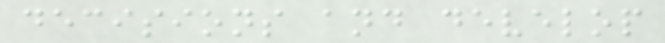decisions and develop
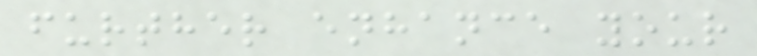further enhance your
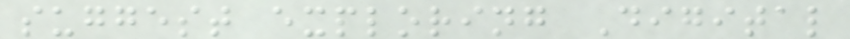suggest exploring Digital
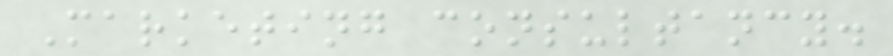Marketing consultancy.
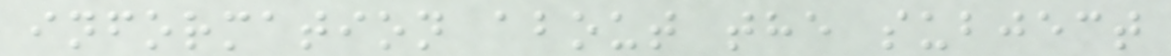information about the subject
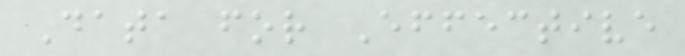Data for Effective
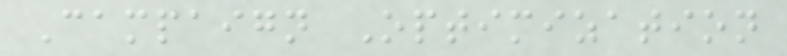Campaign Optimization
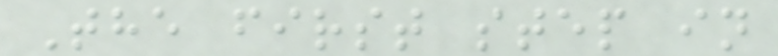The first step in
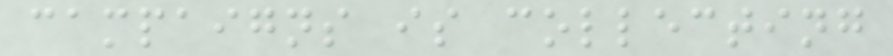campaigns is collecting
